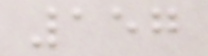157
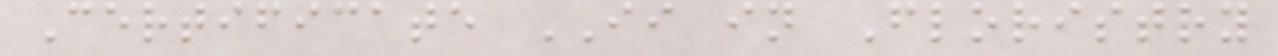Certificate II in Floristry
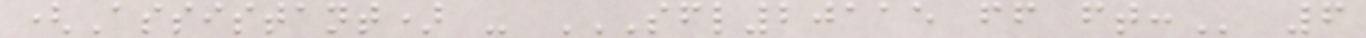(Assistant) - SFL20115 FF FT: 6
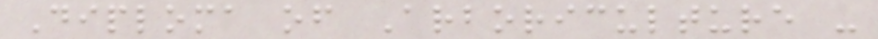Diploma of Arboriculture -
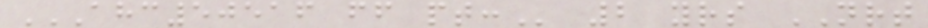AHC50516 FF PT: 2 yrs NRT
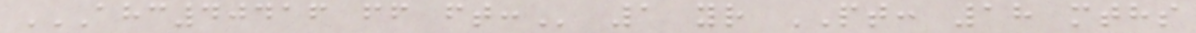AHC40416 FF FT: 1 yr PT: 18 mths
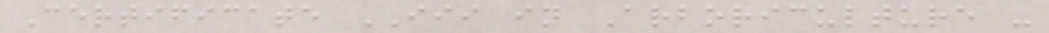Certificate III in Arboriculture -
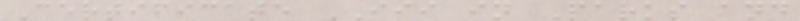Certificate III in Parks and
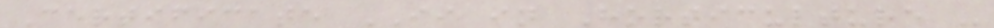Certificate II in Horticulture -
